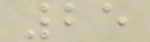25
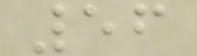56
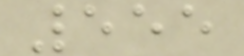555
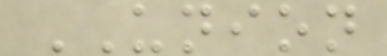UNION
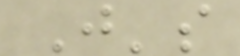J's
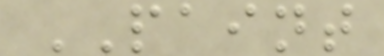PAINT
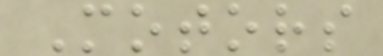Motors
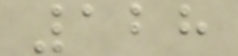128
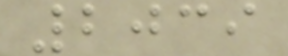2039
